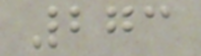273
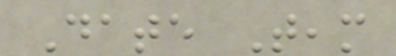Date Team
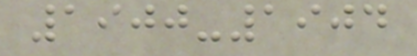1900-1904
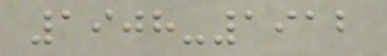1908-1912
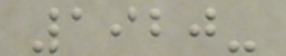1920-
